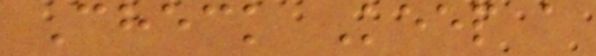Check Keep a
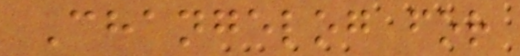Changelog for
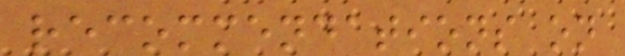recommendations on
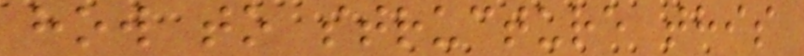how to structure this
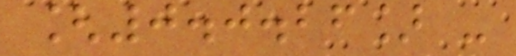[0.0.26] -
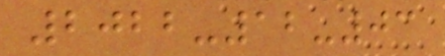2022-12-03
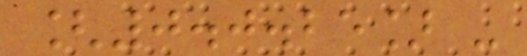[0.0.25] -
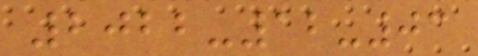2022-12-03
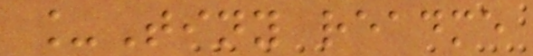_Tiny readme
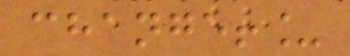change!_
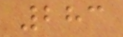283
